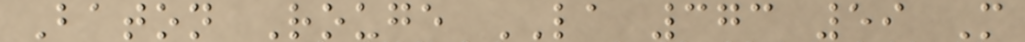Baton Rouge LA 373 59 M
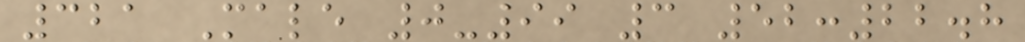321 Male 0-99 3 52:22.8
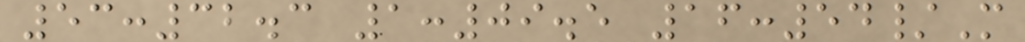53:32.3 1:09.5 16:54/M
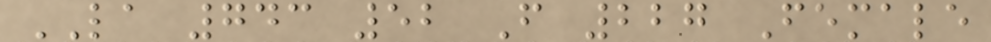LA 743 52 F 227 Female
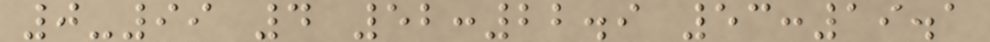0-99 4 52:22.9 53:19.1
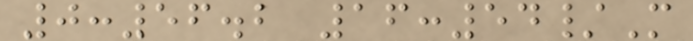0:56.2 16:54/M
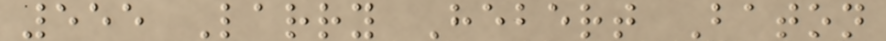555 Larry Hebert Baton
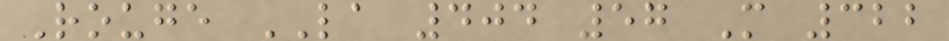Rouge LA 404 57 M 322
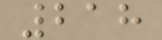218
